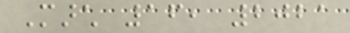March 16, 2021
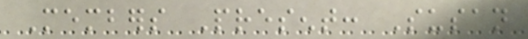Members Present: Susan
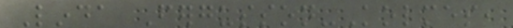Linda Fergusson-Kolmes,
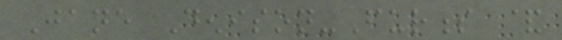Jane Denison-Furness &
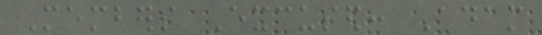Members Excused: Adam
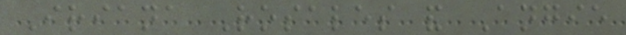Iriana Rosales and Angie
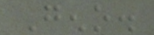Geno.
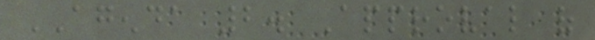AGENDA 2. Approval of
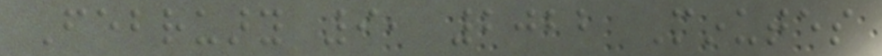February 9, 2022 Minutes
